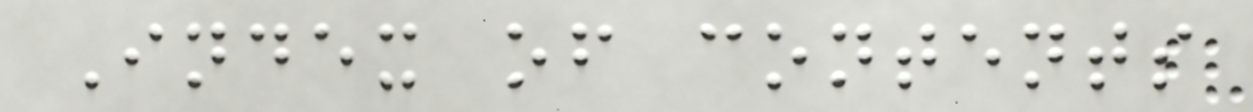Index of contents
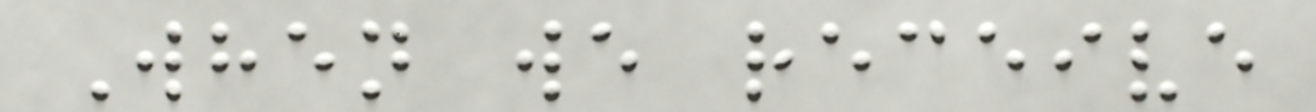When we receive
